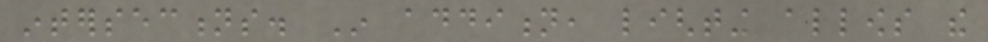intersections. In addition, lighting allows the
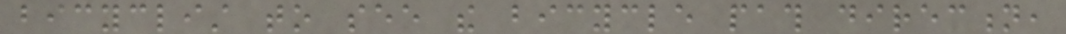bicyclist to see the bicycle path direction,
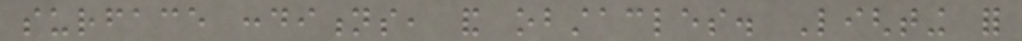surface conditions, and obstacles. Lighting for
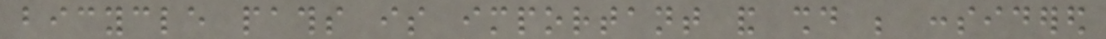bicycle paths is important and should be considered
